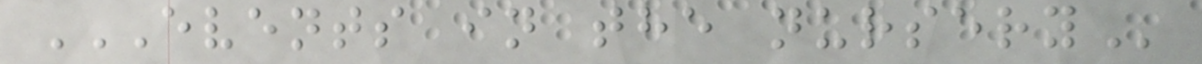EVENTS IN THE NURSERY
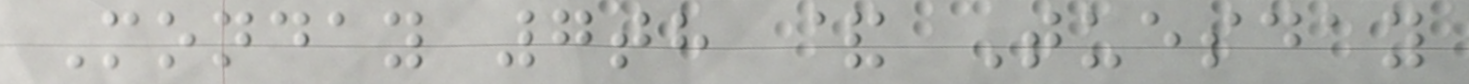Monday 7th & Tuesday
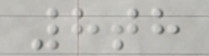8th
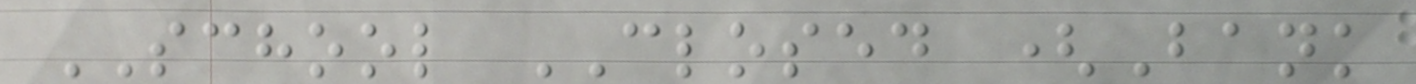SCHOOL CLOSED (Bank
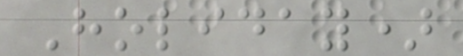Holiday)
